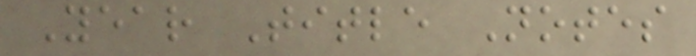Year Title Notes
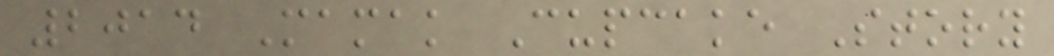2014 Mamak Cupcake Story
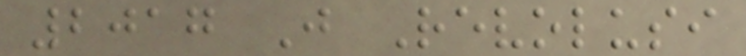2017 J Revolusi
